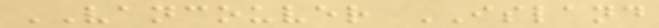VANCOUVER ISLAND
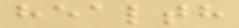health
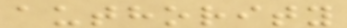authority
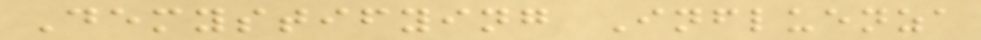Demystifying Influenza
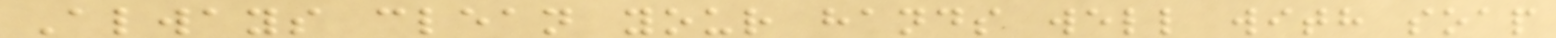Always clean your hands well with soap
